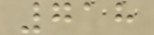718
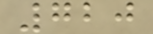720
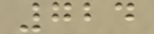724
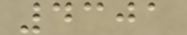4301
